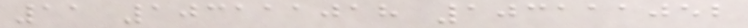11 103111018 103111052
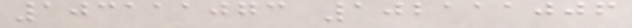103111073 102111006
